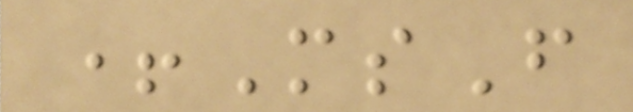+MsF
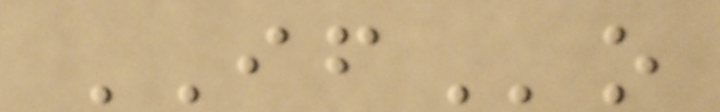IFo
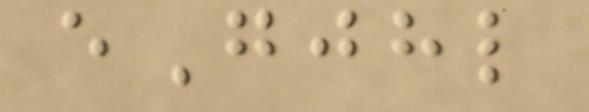eGjhl
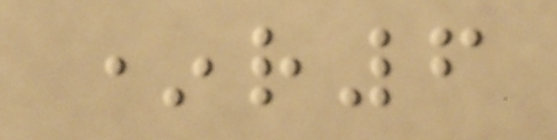*r6
